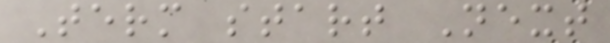Term start Next
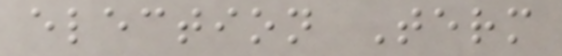election Term
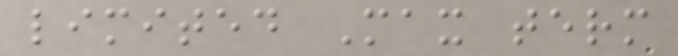limited Max term
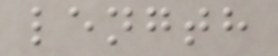length
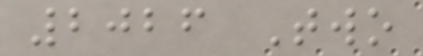2026 Two
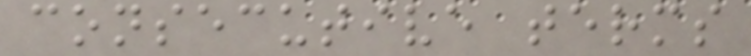consecutive terms
